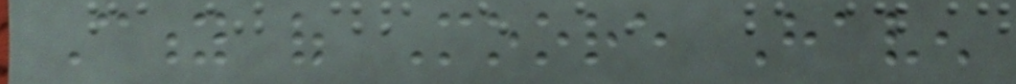City of Moore Haven
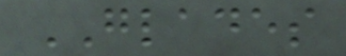GLADES
